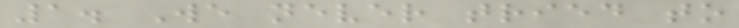1. We never tried to
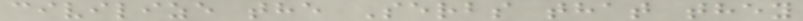civilize the Serbs that they
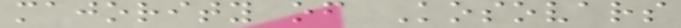majority of Kosovars
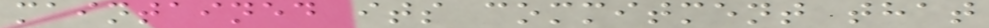maintained its commitment that
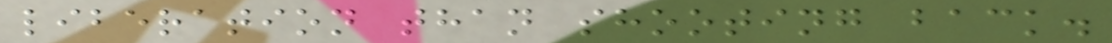liberation than shooting back.
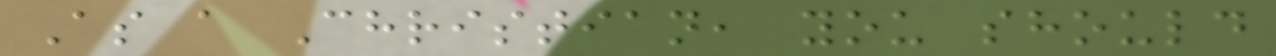As a Christian, you should
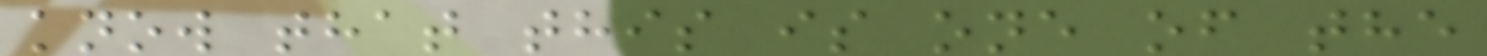know that this is one of the
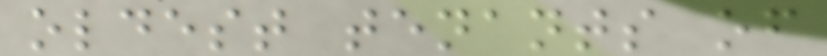oldest tenants of
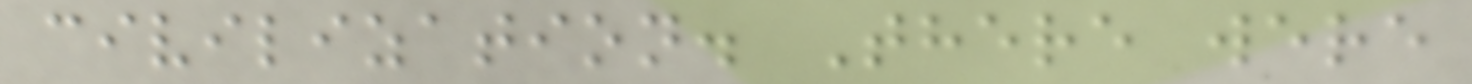civilization. There were
